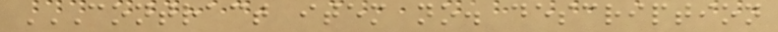CONTRACT ITEM NO. DESCRIPTION
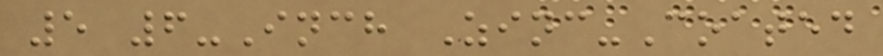5 6-Inch Zinc-Coated
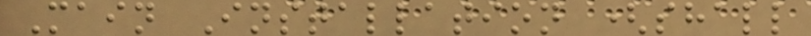Main Installation (shall
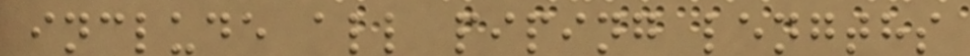include all piping lengths
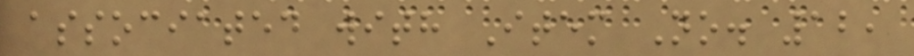associated with Item No. 12,
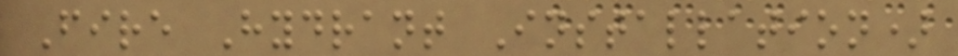Fire Hydrant Installation)
